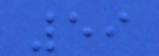59
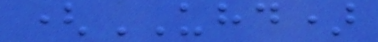(UHD)
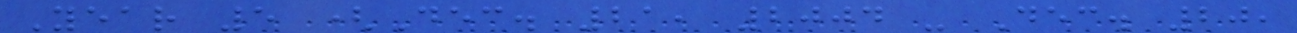Year 5 (Dec. 21, 2004 - Dec. 20,
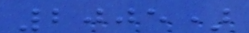2005)
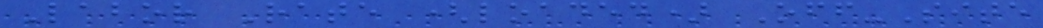Labor Rate (loaded) Off-Site
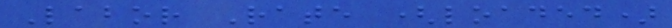Labor Rate (loaded)
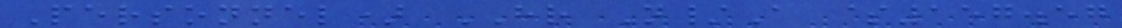Personnel) HR N/A $157.57
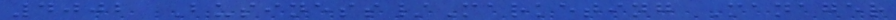4002 Business/Marketing Manager
